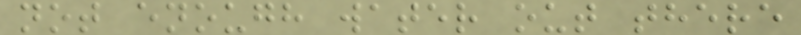not enough water out there
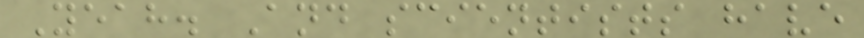Yeah. And scientists have
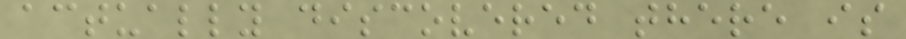actually discovered there is
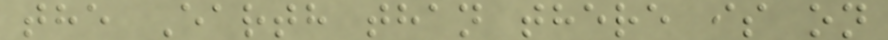the Earth than there is on
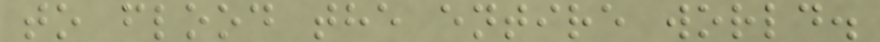to flood the entire world.
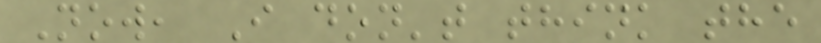Now, I don't think the
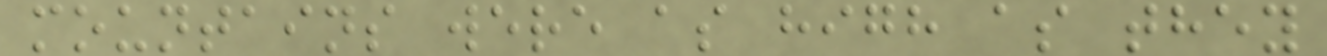mountains were as high as they
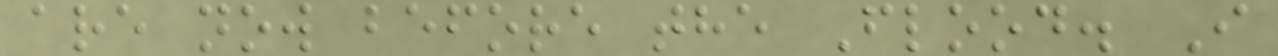are now before the Flood. I
